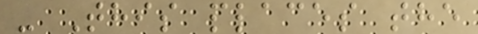- This places the
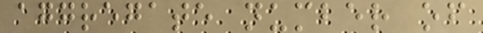aggregate number of
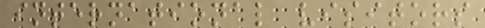international visitors
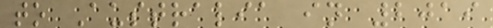to Australia in 2019
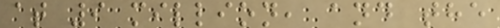at 9 million, and the
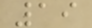19
